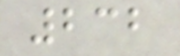232
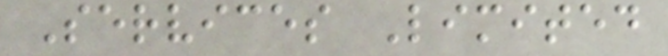Services Limited
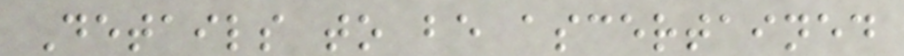Details to be ascertained
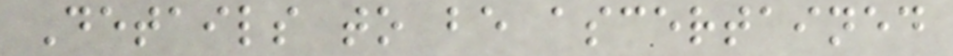Details to be ascertained
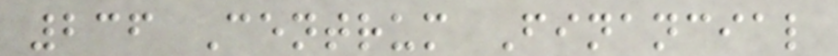236 Centrum Financial
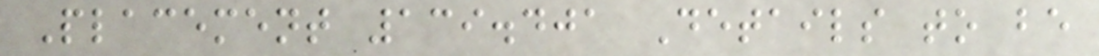Placement 139.401 Details to be
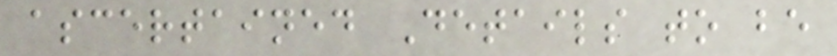ascertained Details to be
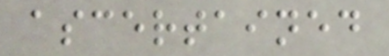ascertained
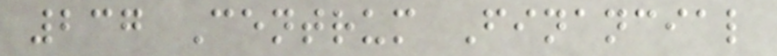237 Centrum Financial
